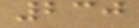230
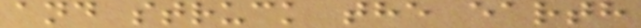and struck the earth
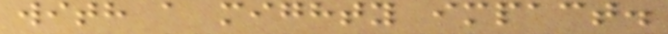with a mighty impact.
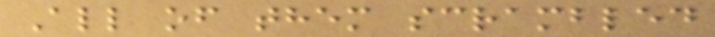All of them scrambled
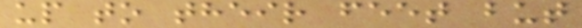up to their feet but
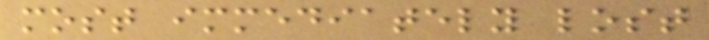most immediately lost
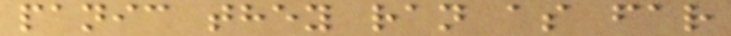panic they ran as far
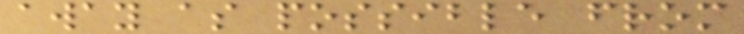away as possible from
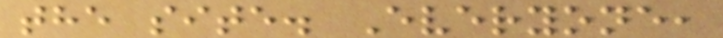the site. Everyone,
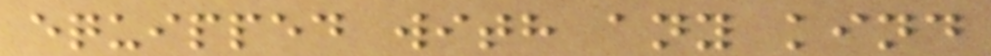equipped with any kind
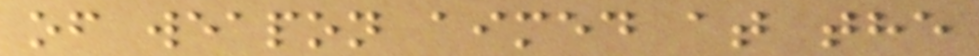of weapon aimed at the
